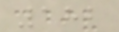182
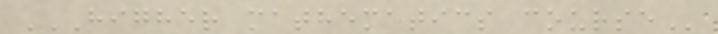HIGHER MATHEMATICS COURSE
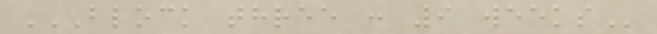BLOCK THREE : 9 WEEKS
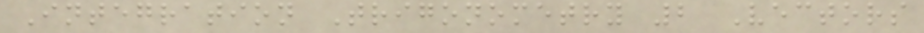Integration Trigonometry 2 Vectors
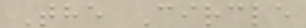The Circle
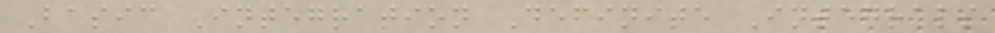Basic Integration Definite Integrals
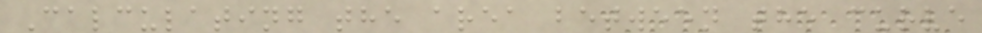Calculating the area between the curve
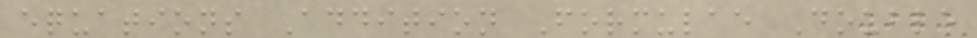equations Addition Formulae Double
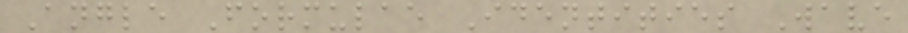Angle Formulae Identities Wave
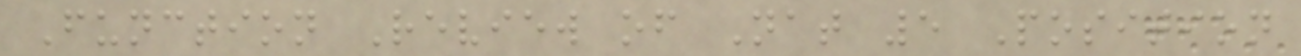Function Review of Nat 5 Position
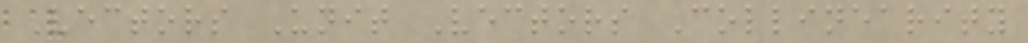Vectors Unit Vectors Collinearity
